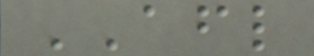AFL
